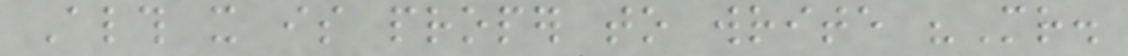Although it is proper to write "Mr.
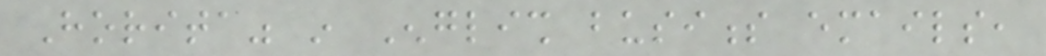Horita" in English business emails,
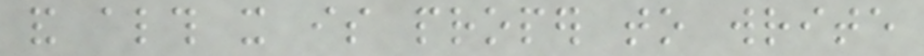and although it is proper to write
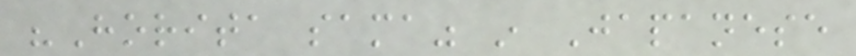"Horita sama" in Japanese
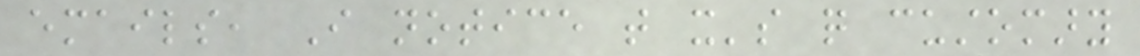emails, I notice that it's quite customary
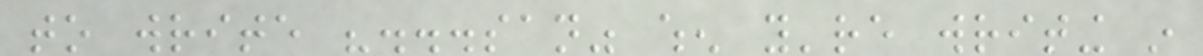to write "...san" when you're writing in
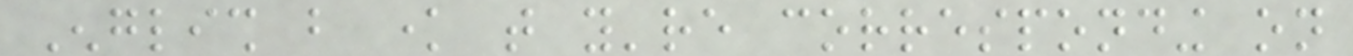English but know that you're corresponding on
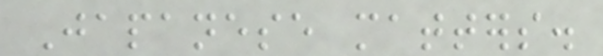Japanese matters.
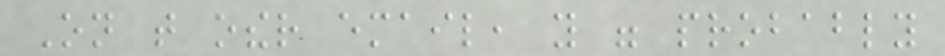On that other email, you were probably
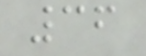36
